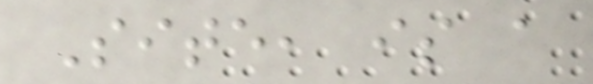Site, is a
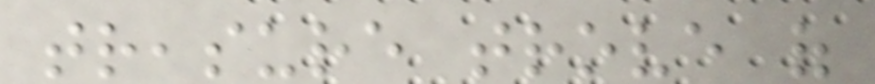treasure trove of
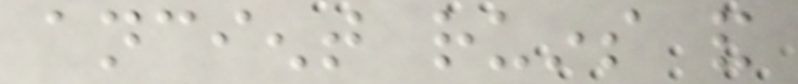ancient ruins and
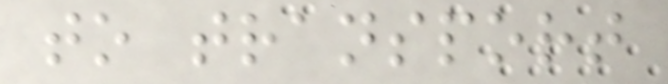to transport
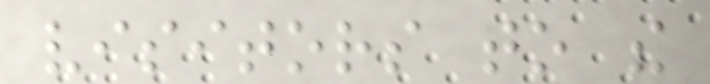visitors to the
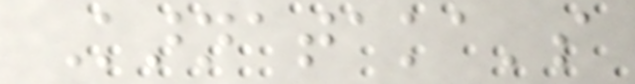Karnataka's
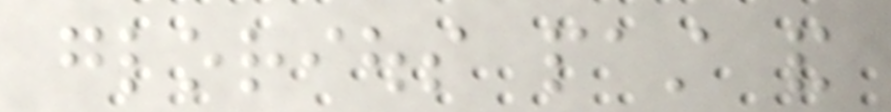glorious past and
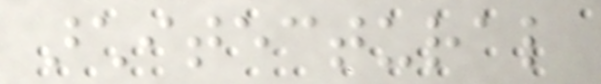architectural
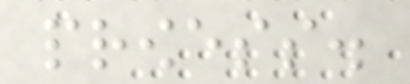prowess.
